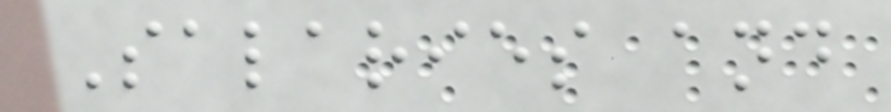Salaries and
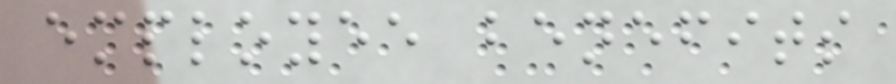employee benefits
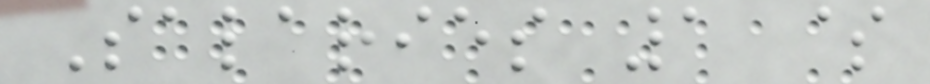Salaries 1 $
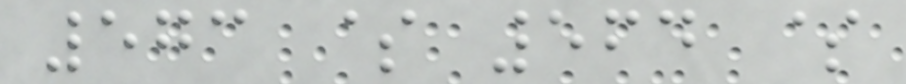573 $ 564 $
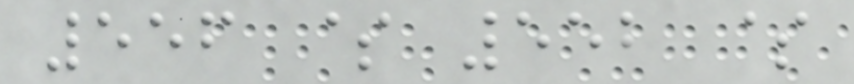556 $ 552 $
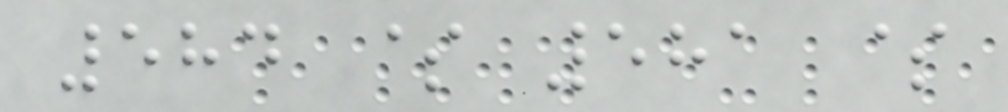584 $ 581 $
